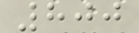800
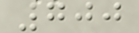700
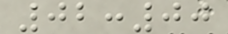02:00
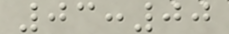03:00
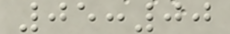05:00
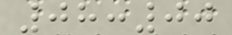08:00
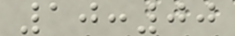10:00
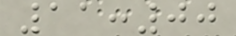11:00
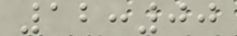12:00
